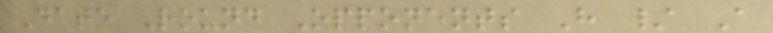Date Round Opponents H / A
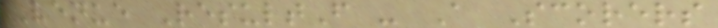Venue ResultF - A Scorers
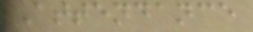Attendance
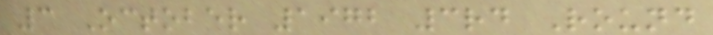3 October 1972 3rd Round
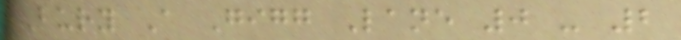Bury A Gigg Lane 0 - 2
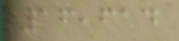16,614
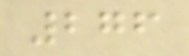276
